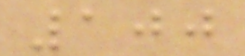100
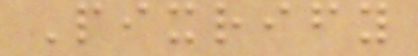Pixrify
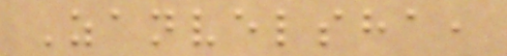Zanvelsha,
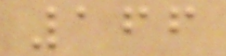166
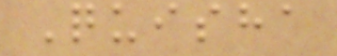Quisha
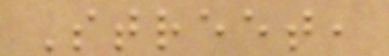Street,
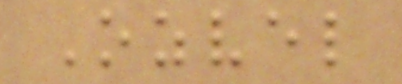Ozvel
